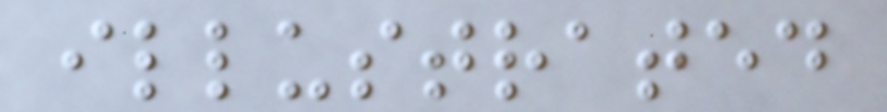illustrated
